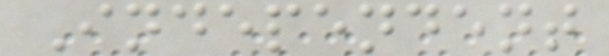Independent
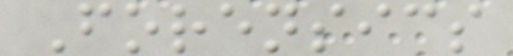Forensics
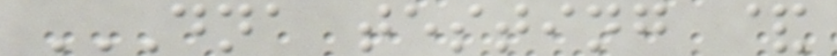DNA TESTING &
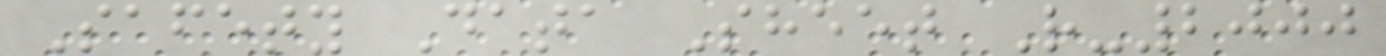Safety Data Sheet R-2000
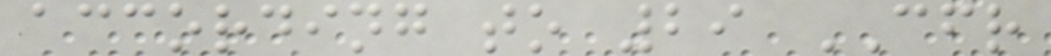according to 29 CFR
